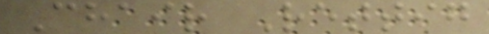Chair Rettig
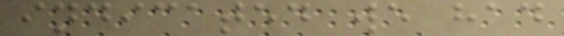indicated we had
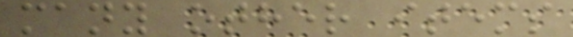many other items
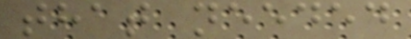that needed
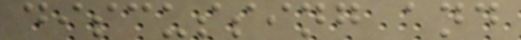discussing and
